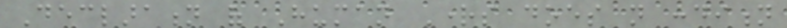Declaration of Human Rights does not condition
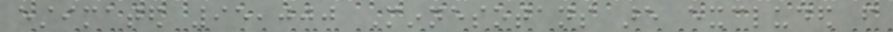estimated 95,000 Minnesotans are excluded from
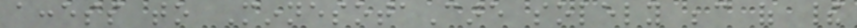access to MinnesotaCare solely because of their
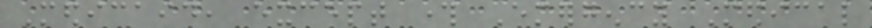Medicaid, except through Emergency Medical
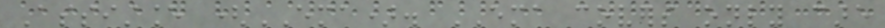Assistance (EMA). EMA covers only care
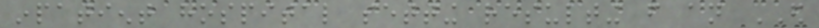inpatient hospital setting resulting from an ED
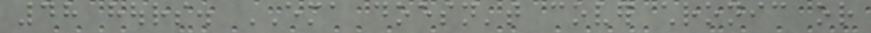48 hours. EMA doesn't cover chronic or
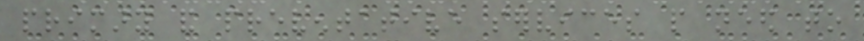primary and preventative services people need to
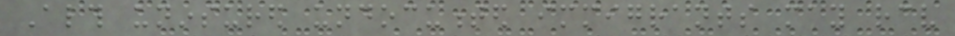Although uninsured undocumented immigrants may receive
